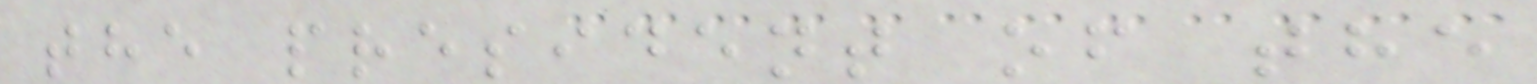the president of the
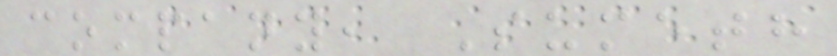company, Sumeth
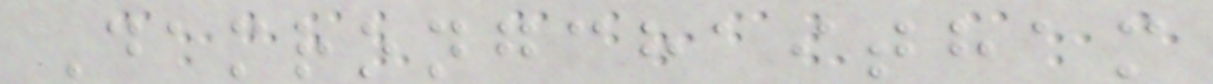Damrongchaitham
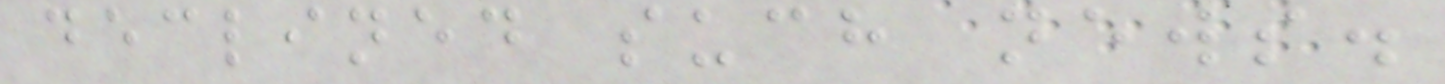declined such news.
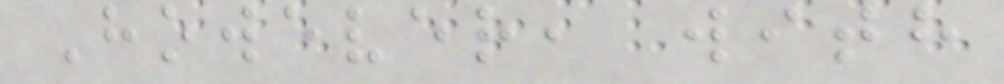However, with
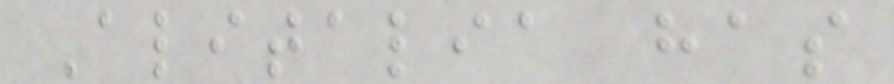Alitalia has
